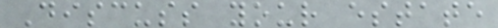Discuss your estate
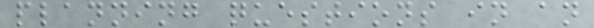planning questions in an
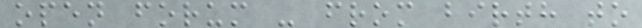open forum - from birth to
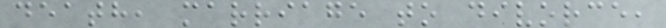death, marriage to divorce,
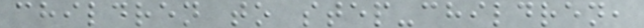children to step-children,
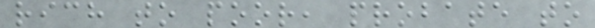rich to poor, probate to
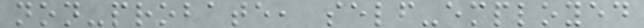non-probate, self-employed
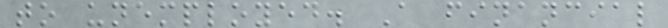to unemployed. A financial
